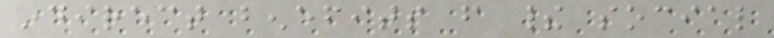indirect benefits from their social
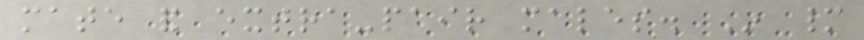mate and extra-pair males. In many
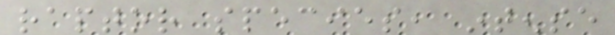raptor species, intense
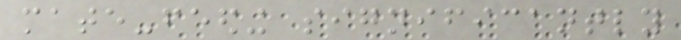mate-feeding significantly
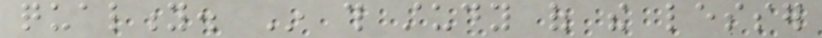quality. In this study of the lesser
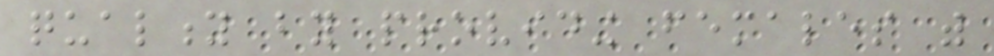quality by providing females with
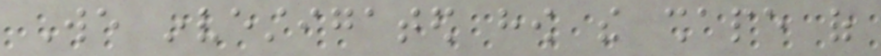We investigated how the shape of
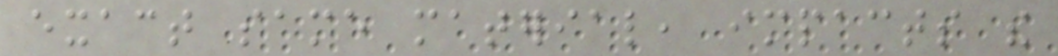exact same material, impacts the
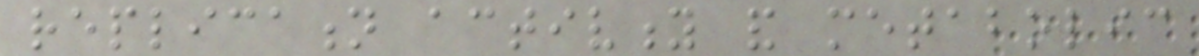replication activity and metabolic
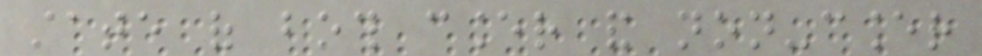state of both cancer and non-cancer
